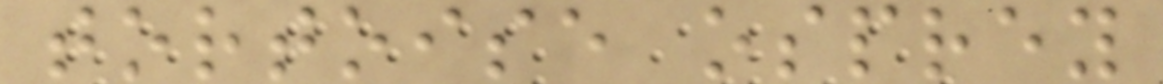tortoise osprey
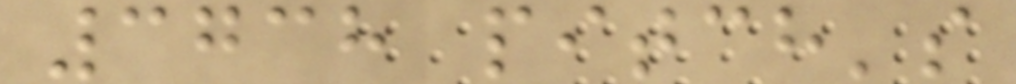3738 pitch's
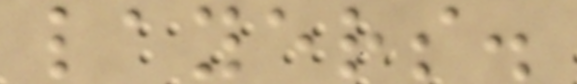layers.
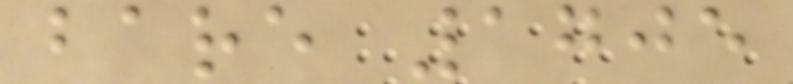bare 1705
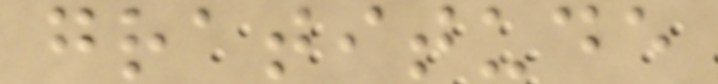gratitude
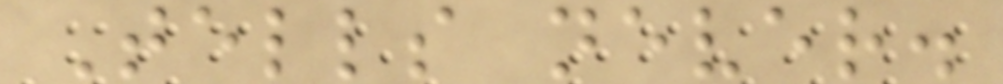Tells never.
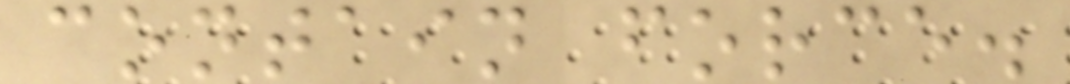contain force.
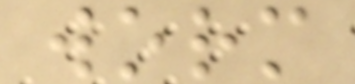worm
